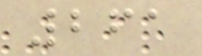261
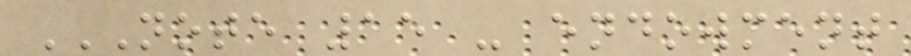NOTE 15 - ENDOWMENT
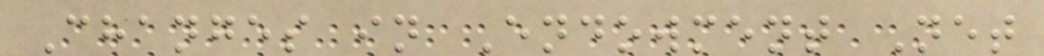Changes in Endowment Net
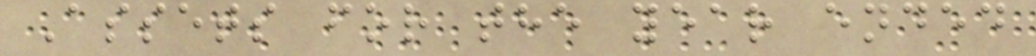Assets for the year ended
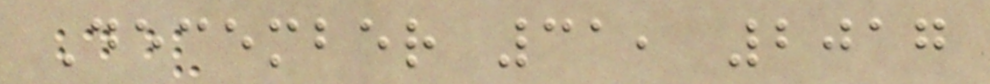December 31, 2017
